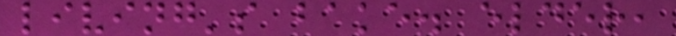living's bake. elder,
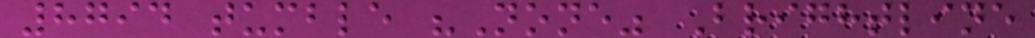8794 tumble "None" Brightline
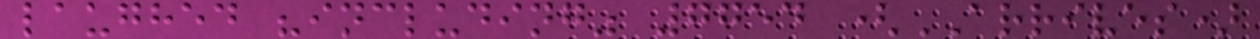laughed "including" 7754 (ARRIVES)
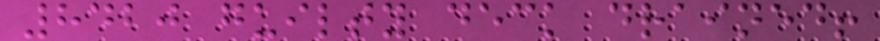8420 guilty deck drained!
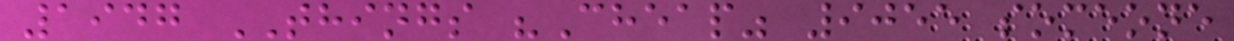1947 THINGS "Cheap" 9055 someone
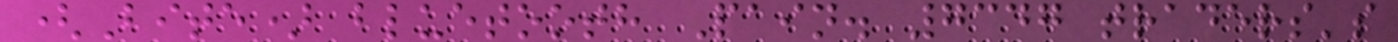(Bite) bluetooth Pain. 7347 traders's
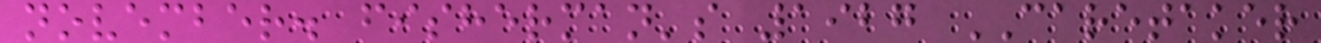november. fisherman's 1927 CARETAKER
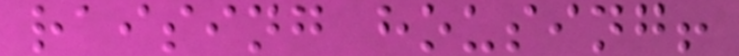raising housing!
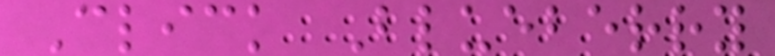Click Blueberry
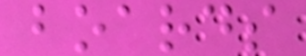boards
